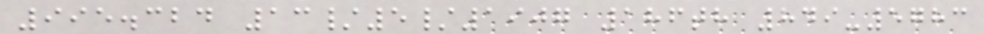995.324 13/5/1907 186th 849-5783
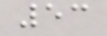53
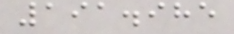191.985
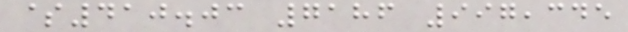$410.03 7186 997,345
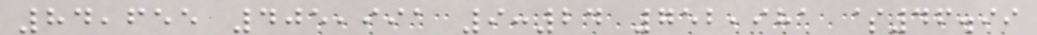84,655 405,991 9:24 752,981 $46.99
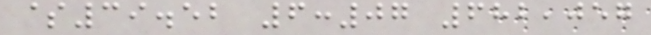$39.52 6:07 682,057
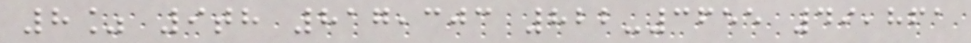8% 9th 817,303 822-3655 49,861
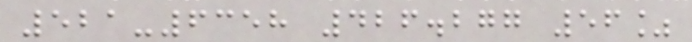521-6358 426.277 56%
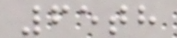65th
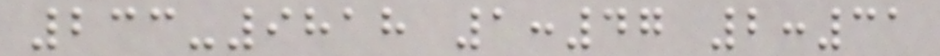233-9818 1:47 2:31
